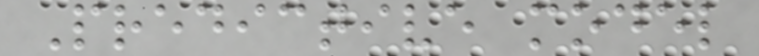Predictive model
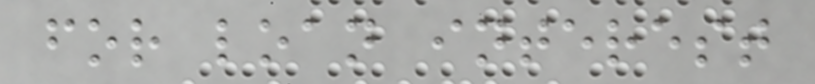for loan interest
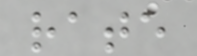rate
